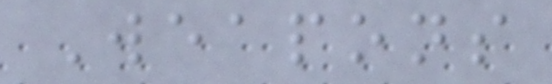Weapons
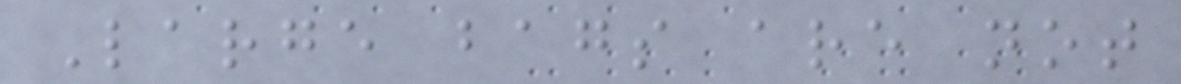Large bags are not
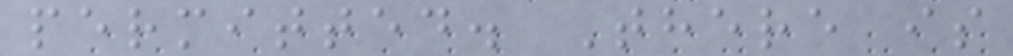permitted. There is
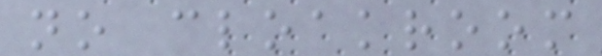no cloakroom
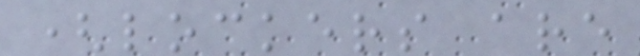(lockers are
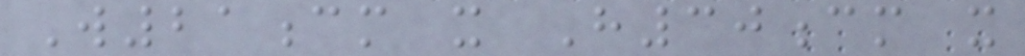W21cm x H30cm x
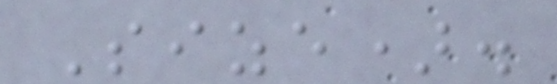Size).
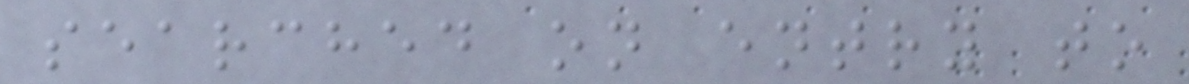searched on entry to
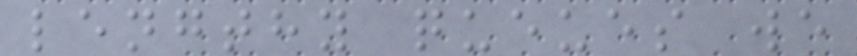lengthy queues we
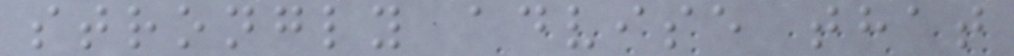strongly advise that
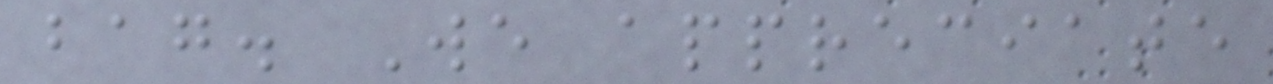bag. We appreciate
